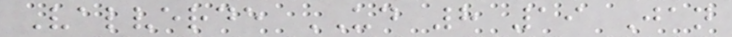Valverde UD 8 19 Jan
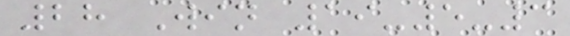28 Win 19-5-3
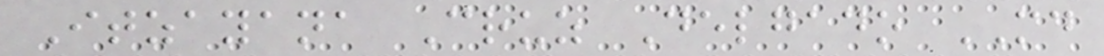Itzayana Cruz Delgado MD
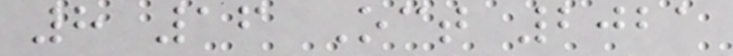8 16 Oct 2021
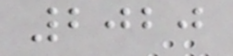2020
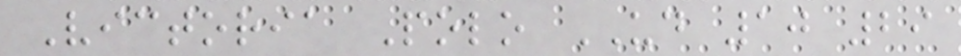Victoria Polo UD 10 29
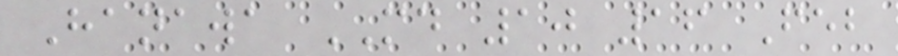Hanawa MD 10 16 Feb
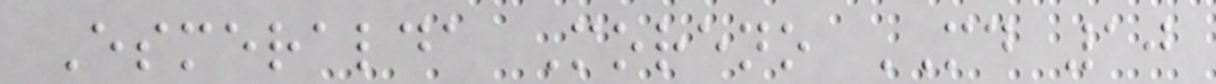Esmeralda Moreno MD 10
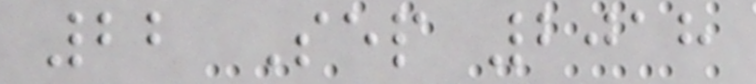22 Sep 2018
